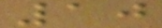10
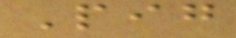Pig
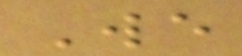We
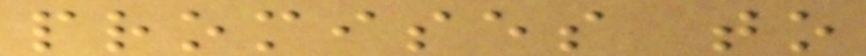promises to
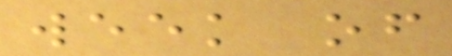week of
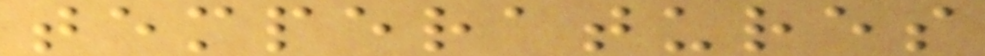temperatures
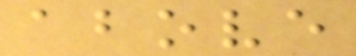above
